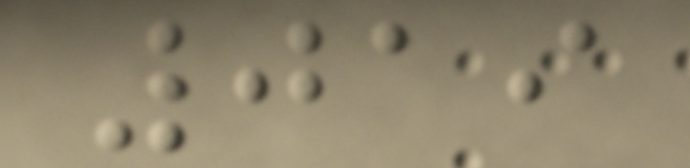019
